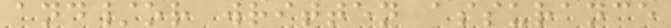and/or written assurance
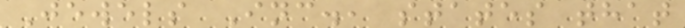Jewels Inc., states that
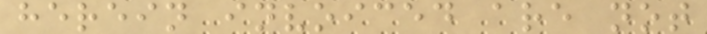herein invoiced are not
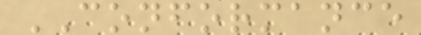CONFORMANCE
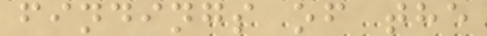findings of the
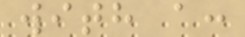with a:
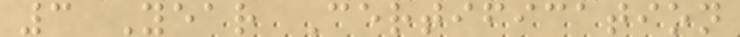3 Year Certification
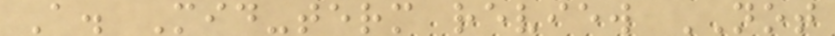A. Mid-term review NOT
